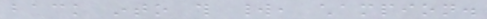back into this world, champion.
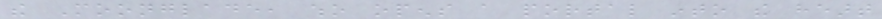the Moonglade, who opens a portal into the heart
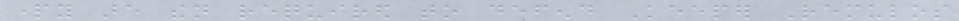party are then required to defend Keeper Remulos
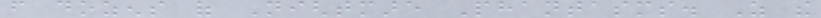from dozens of Nightmare Phantasms. As the
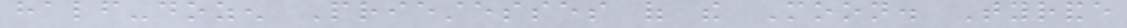half-dozen Priestesses of the Moon. Tyrande
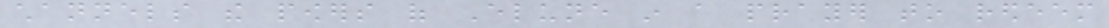channels the powers of Elune in a prayer to redeem
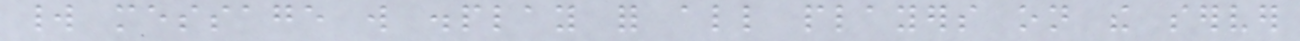world message will display for all players on the server
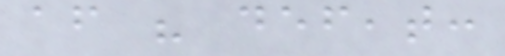after his defeat:
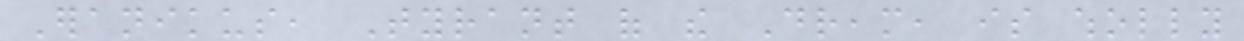Eranikus, Tyrant of the Dream, is wholly
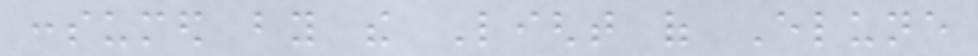consumed by the Light of Elune
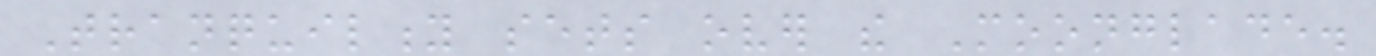Tranquility sets over the Moonglade.
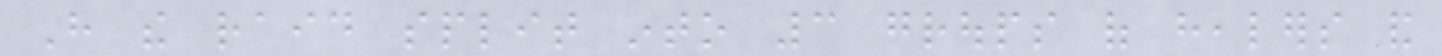Have the raid split into 3 groups of healers and
